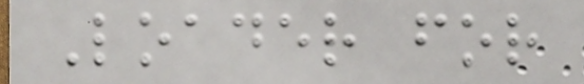Loader for
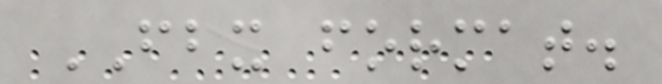FBX format.
